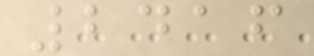2416
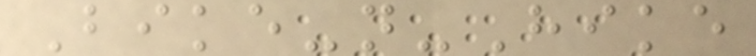Bike-n-Hike
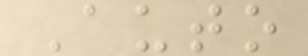Auto
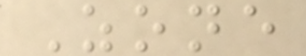Zone
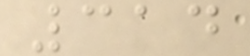314
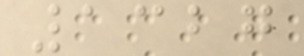1327
